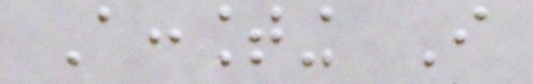Accounting I
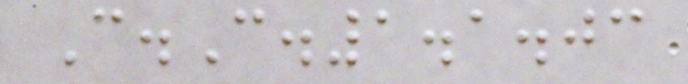C.C.1.1.03
